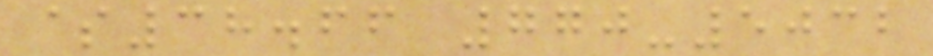$38.66 770-5032
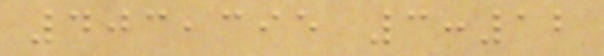403,395 3:12
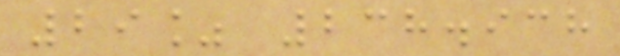29% 238.938
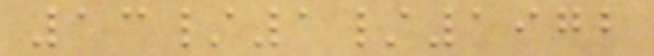13/1/1972
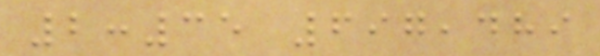2:35 697,489
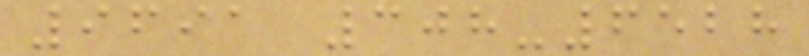9691 308-6528
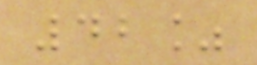42%
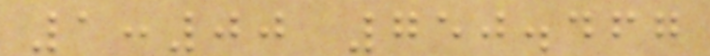1:00 750.467
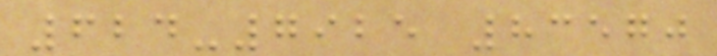624-7925 83570
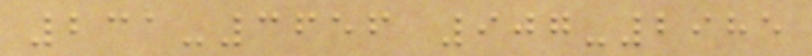231-3656 907-2985
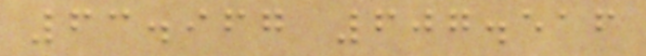63.967 607.516
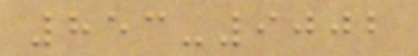853-9002
